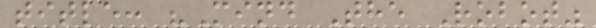title: "Mind The Robot"
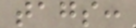tags:
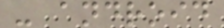- android
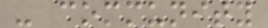- community
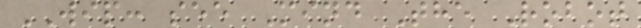WIP: see Mind The Robot
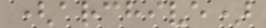(archive)
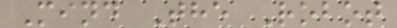Mind The Robot
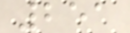251
